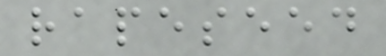rapeseed
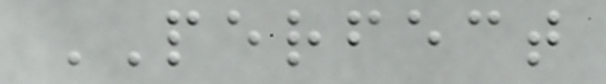PERFECT
